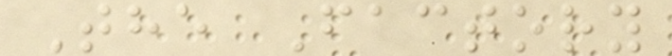The Factory
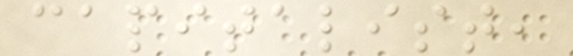capitalist,
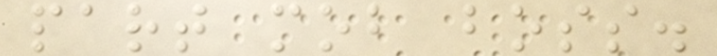part mob boss.
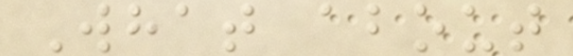What about
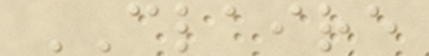CLAIRE
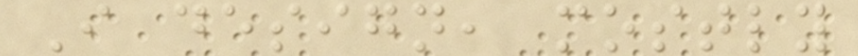I design, mostly
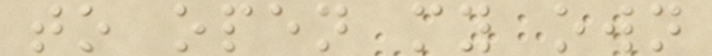to open my own
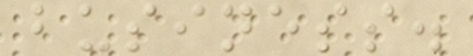business.
